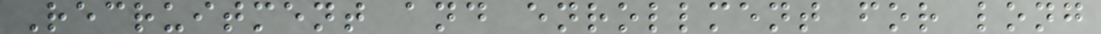Recruitment and enrollment for long
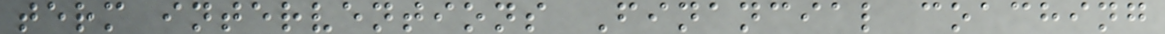term interventions Financial coaching
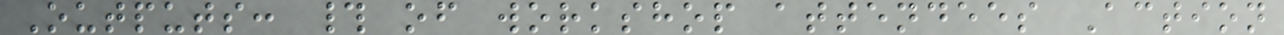Outputs: # of workshop attendees Action
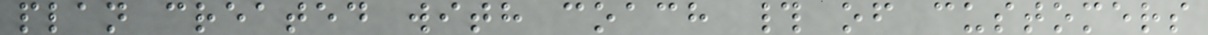plan created with coach # of customers
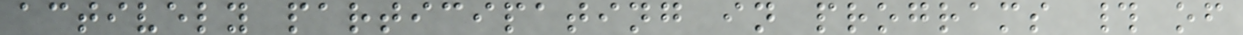actively participating in programs # of
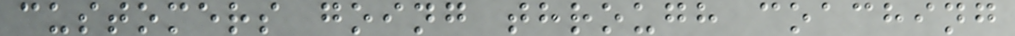customers going through coaching
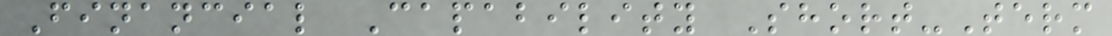Financial Capability Short-Term
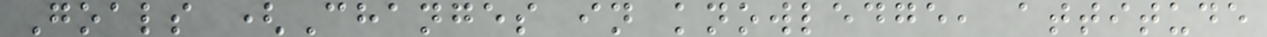Goals (Changes in knowledge, attitude
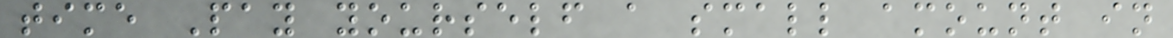time Pay yourself a small amount in
